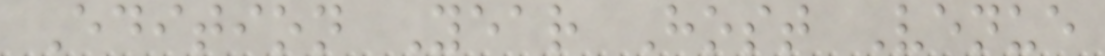Edition Year Host Venue
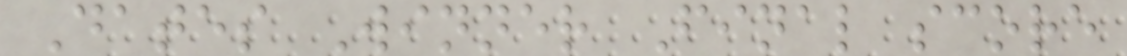Dates Winner Final score
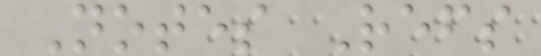Notes Refs
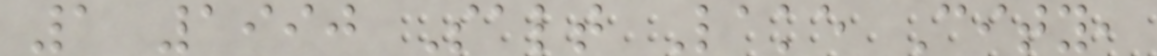1 1990 Salt Lake City,
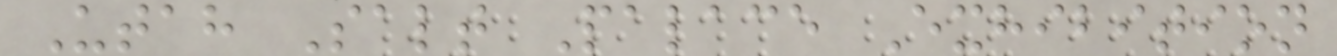Utah Salt Palace Exhibition
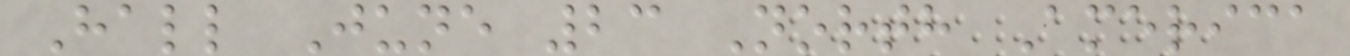Hall June 23 North America
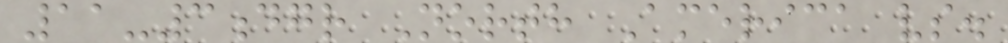11-3dgr North America vs.
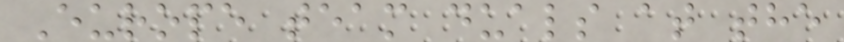Europe team duals at the
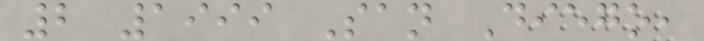2 1999 San Diego,
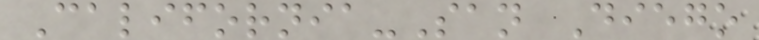California-San Diego
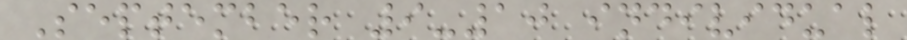September 9-10 individual
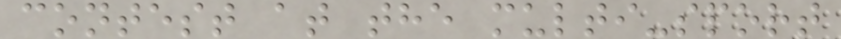contest at the multi-sport
